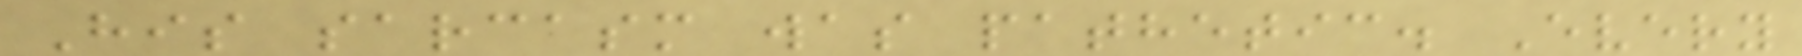His sarcasm was pathetic. Every
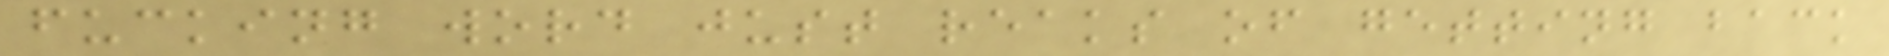fucking word just reaks of getting back
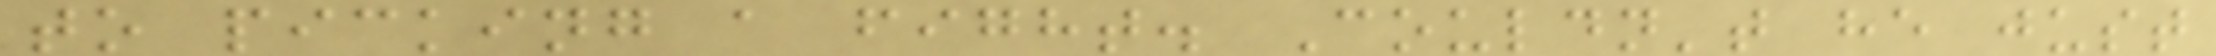to picking a fight. Couldn't he just
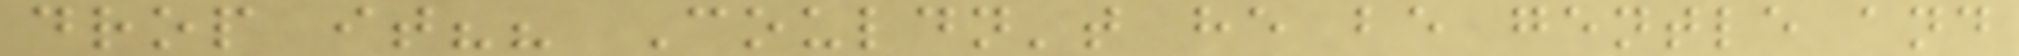drop it?? Couldn't he be gentle and
